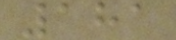181
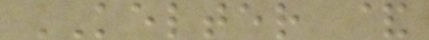KELTER &
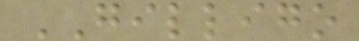GILLIGO
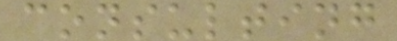consulting
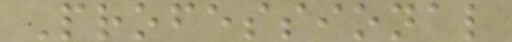Professional
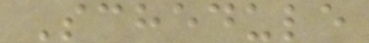Schedule
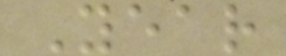Year
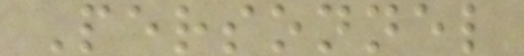Personnel
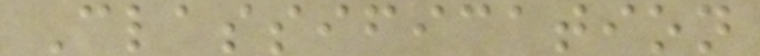Classification
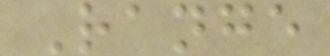Range
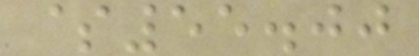$55.00
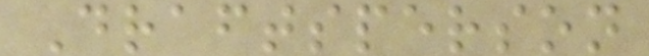Draftsperson
